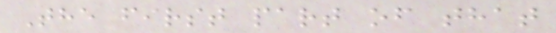The first part of that
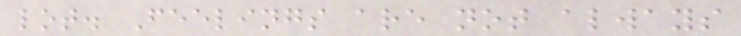lot. Feelings are not always
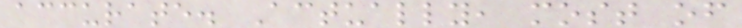accurate. Actually, most of
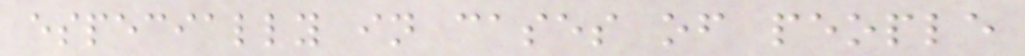especially in cases of people
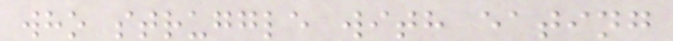who struggle with eating
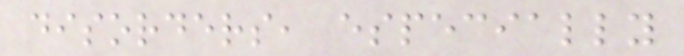disorders, especially
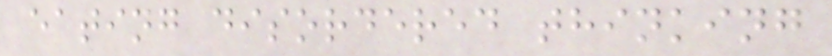eating disordered thinking
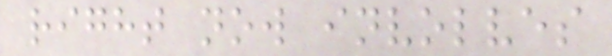right now involves
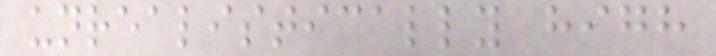unrealistically high
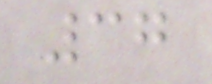37
